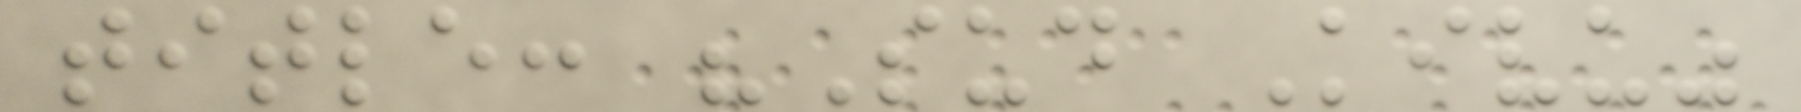title: "Sud Kivu"
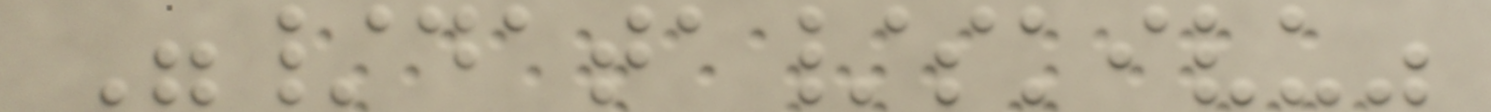"/data/skivu"
